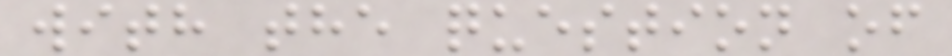with the question of
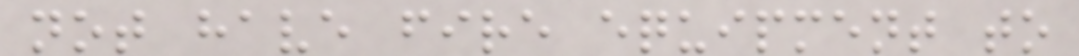not have fire equipment to
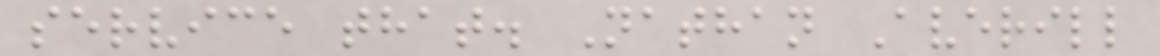service that. Nathan Averill
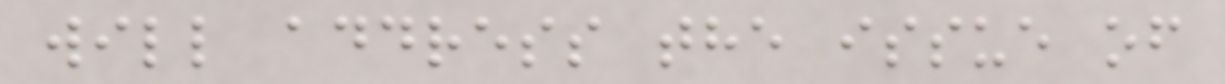will address the issue of
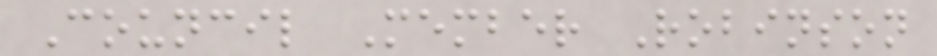Council Member Robinson
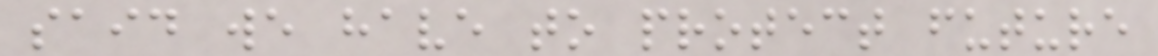said we have to protect future
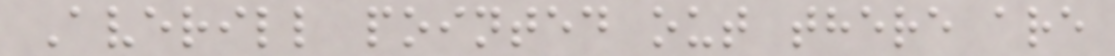Averill pointed out there are
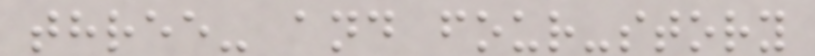three- and four-story
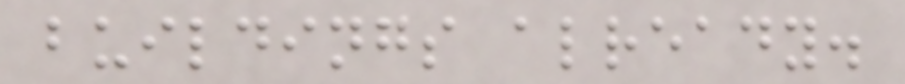buildings already.
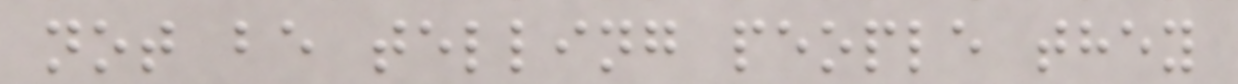not be telling people they
